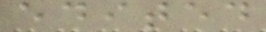edited
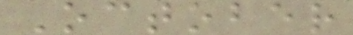October
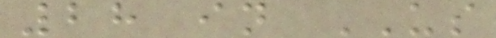28 in US
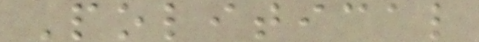Political
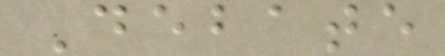Debate
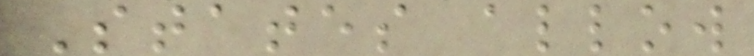States allow
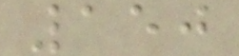150
